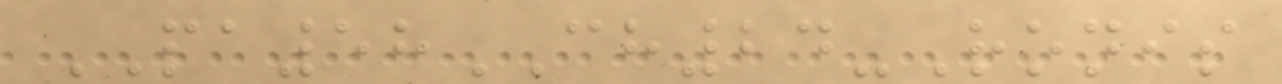PA58CH24-Ronis
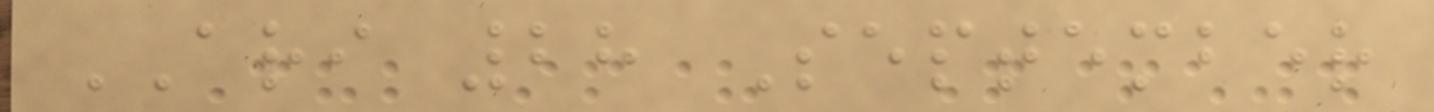ARI 28 September
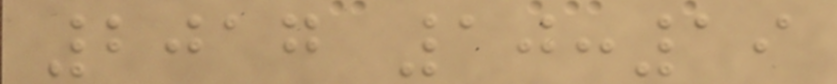2017 10:19
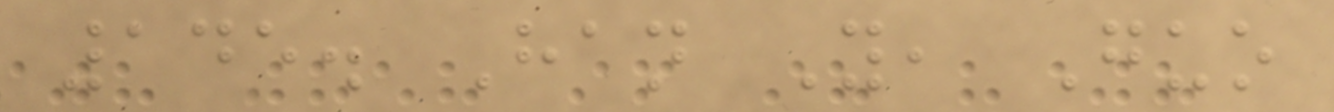145. Han Y, Guo
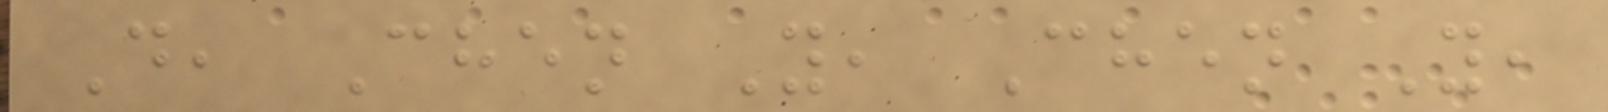D, Chen Y, Chen Y,
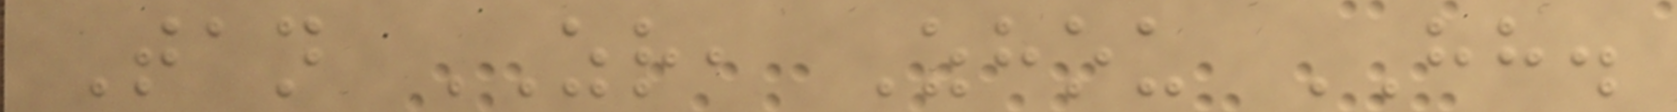Tan ZR, Zhou HH.
